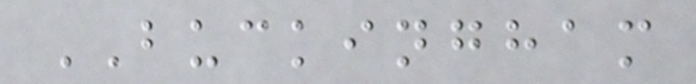BUCKINGHAM
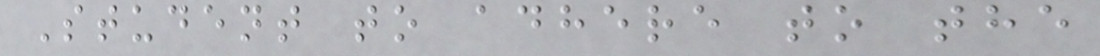Student to adhere to the
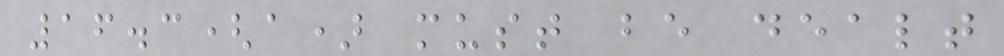16.3(a) must be dealt
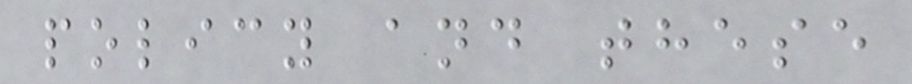policy and these
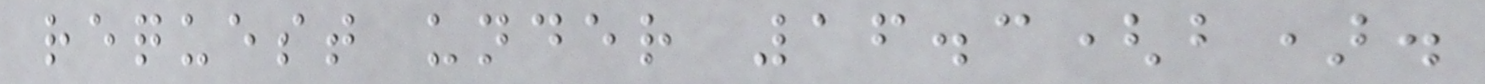request under 16.3(b).
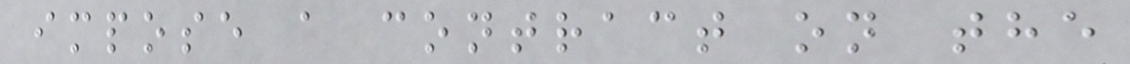impose a contract on the
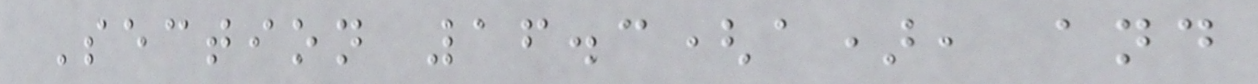Section 16.3(a), and
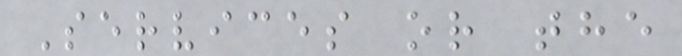Services or the
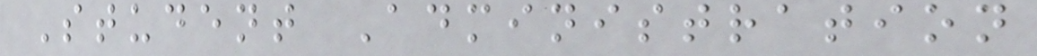Student Administration
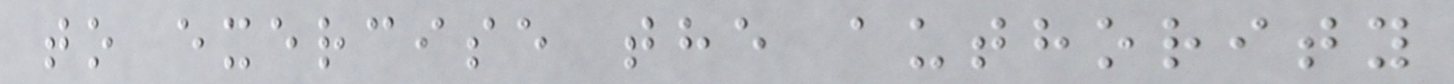to exercise the authority
